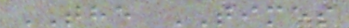THE TIMES
